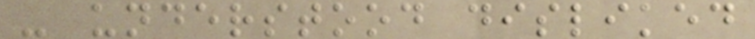- understood disliked
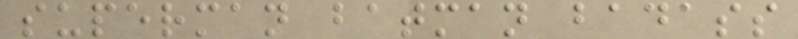superman batman badass
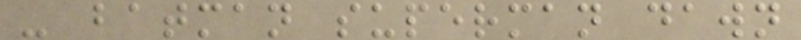- batman superman dawn
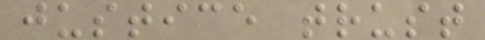justice trust
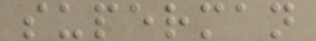superman
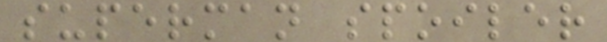superman spoiler
